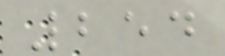254
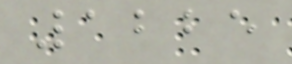1225
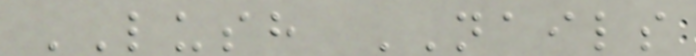LUSH NAILS
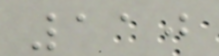110
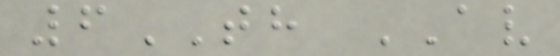6TH AV
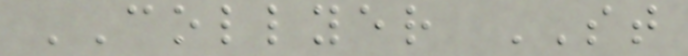COLLYER ST
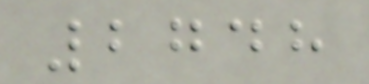2748
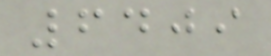6409
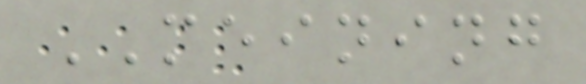MEINING
